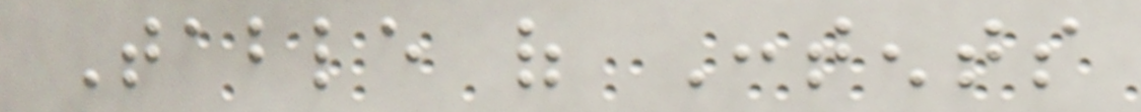Table of Contents
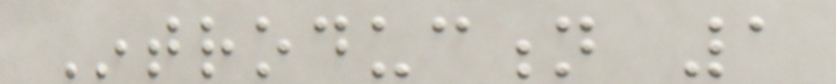Introduction 1
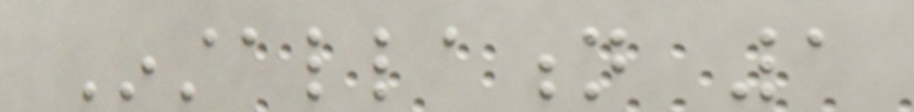Installation 1
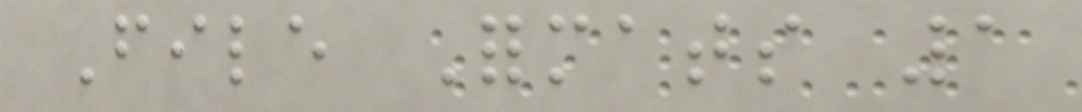File Formats 1
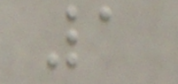1
